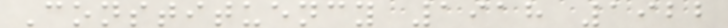Constituency 1918 1922
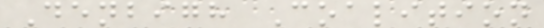Denbigh Coalition
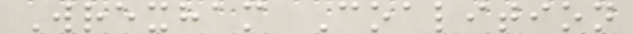Wrexham Coalition
